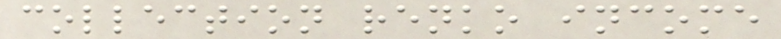collection renko income
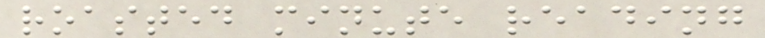roasted minute reading
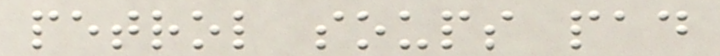petrol soups pad
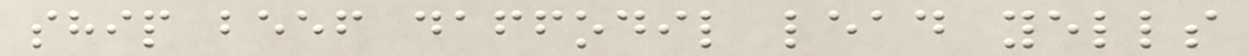ship beef daffodil lead yells
